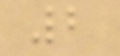2
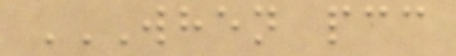WHEN PCC
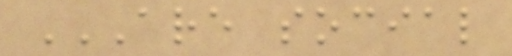ARE SOCIAL
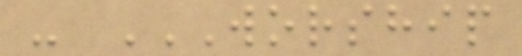- WORSHIP
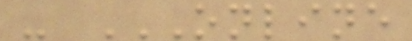- ONLINE
